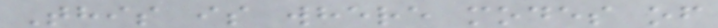This is where modes of
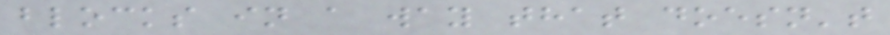blocks in a way that doesn't
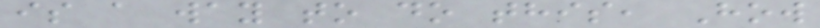is a way to do this, How
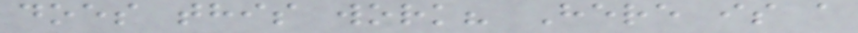does this work? Here is a
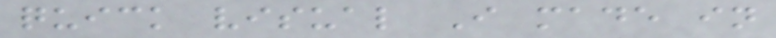quick visual I made in
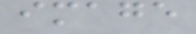image
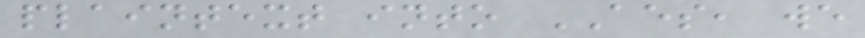plaintext into AES, we
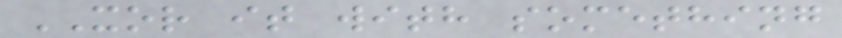XOR it with something
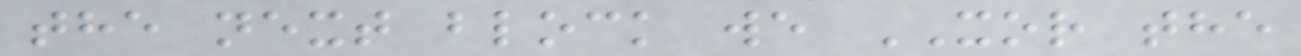the next block we XOR the
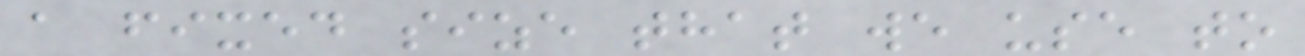a fixed size that we use to
